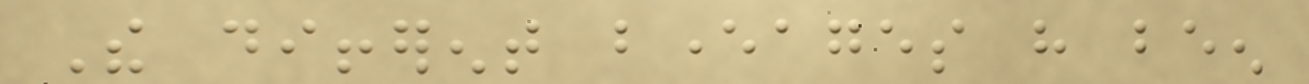The different beverages have been
